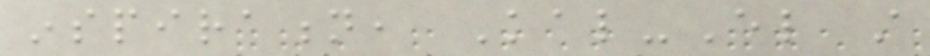inspiration, Kal-El still
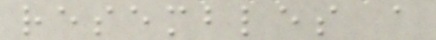resembles a
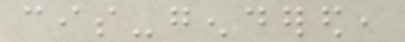cis-gendered,
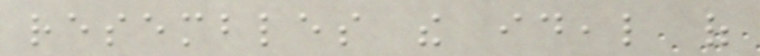resembles the ideal of
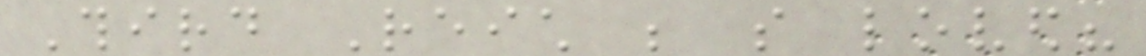Third Reich be so loved?
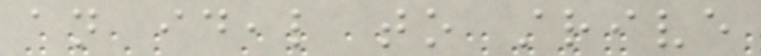an ideal to strive
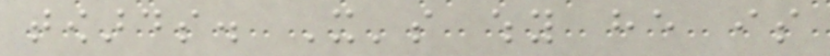towards. It's why he is
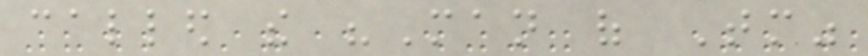called the "Man of Tomorrow"
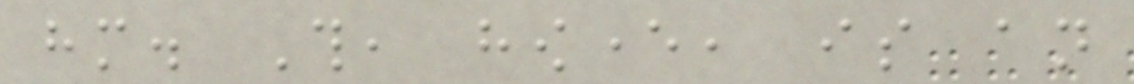him. This, however, is an
